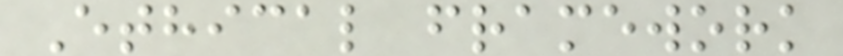Ethical framework
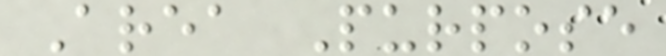Area Purpose
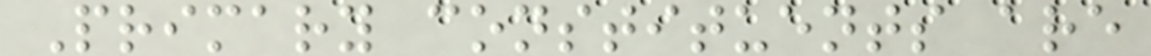Primary constituents are
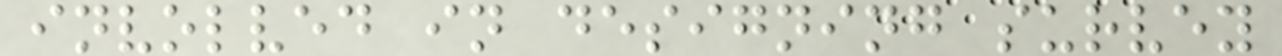involved in designing survey
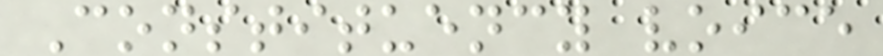Constituency voice
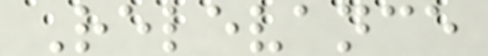Relevance
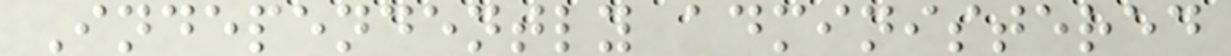Independently administered
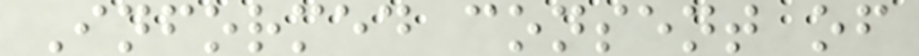Informed consent of
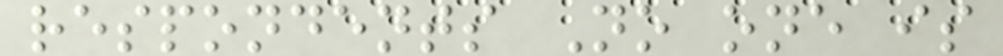respondents No one is
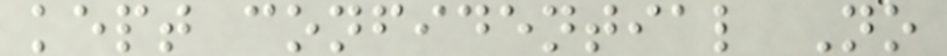kept confidential No
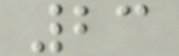23
